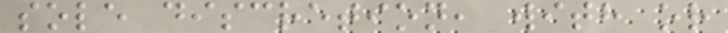sole discretion, with or
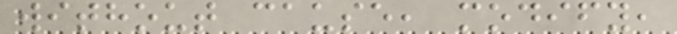without cause, modify,
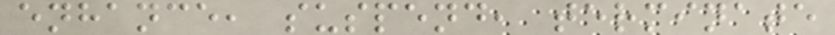enhance, suspend, terminate
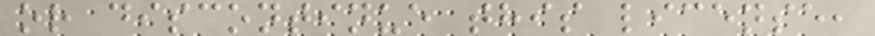or discontinue this license,
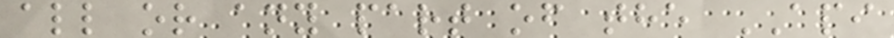all or any part of the API
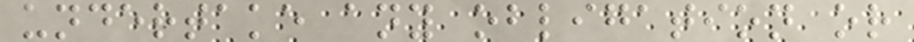undertake any obligation or
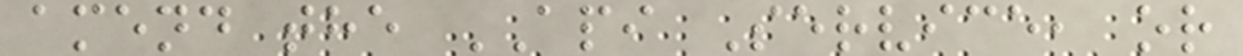amend the API Service, or
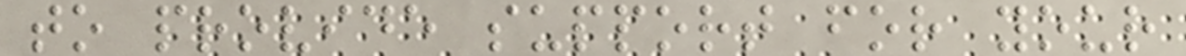to provide support for your
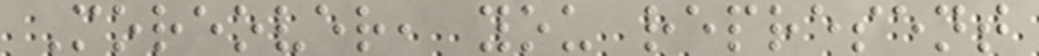Moreover, you represent
